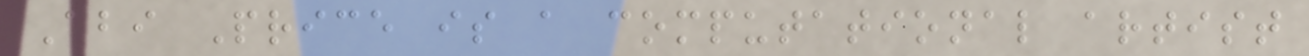Abi Price is a computational artist
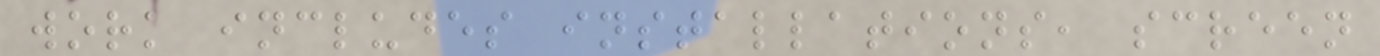work includes installations, screen
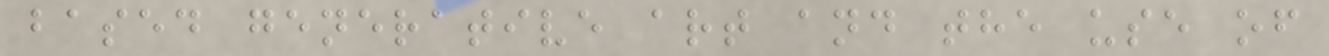based generative art and the use of
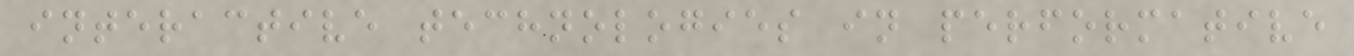interactive technologies in performative
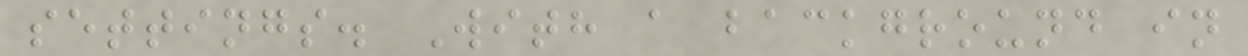settings. With a background in
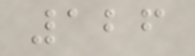126
